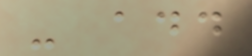- add
